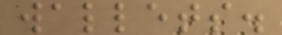wallets.
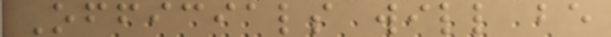Officials will be
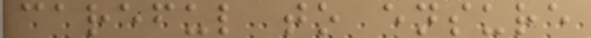careful to ensure
